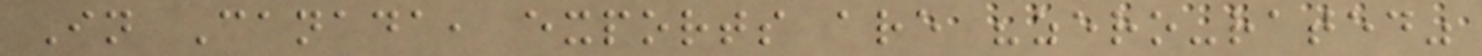In Canada, exports are "zero-rated"
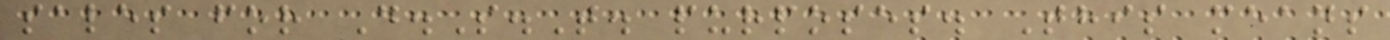sales for D.S.T. purposes. This means
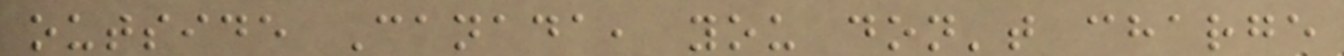outside Canada, you don't charge
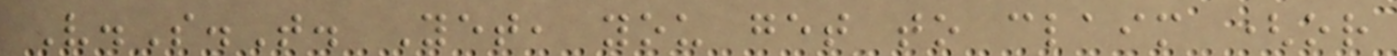V.S.T. Yet, you get to claim (or
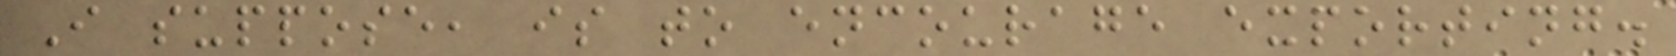I suppose, is to encourage exporting.
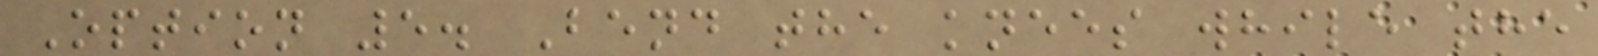Option 5. Bend the knees while the
